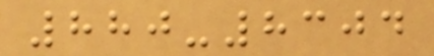880-8304
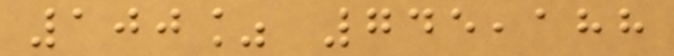100% 745,188
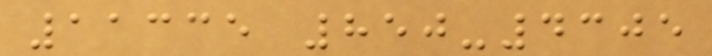11335 850-4305
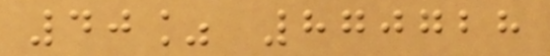40% 870728
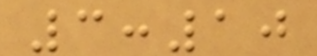3:10
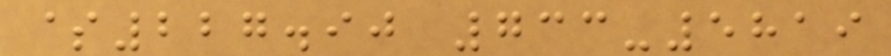$227.90 733-5819
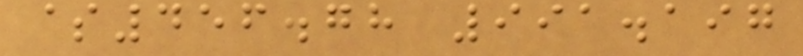$456.78 991.197
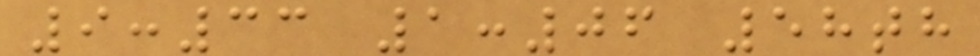9:33 1:06 58th
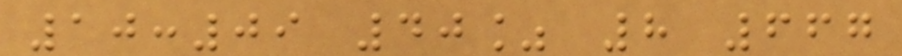10:09 40% 8 667
